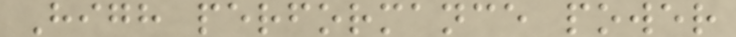High performance power
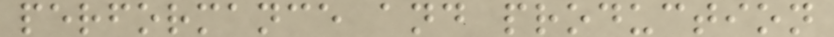performance and production
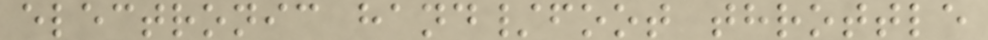electronic hand/foot throttle
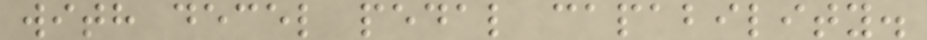with decel pedal capability.
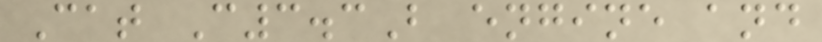Cat C3.3B engine and
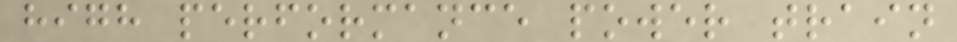high performance power train
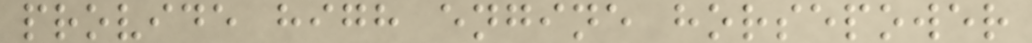provide high engine horsepower
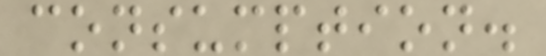consumption.
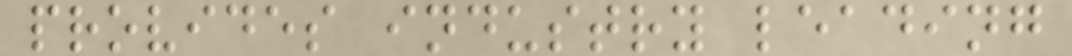provides industry leading
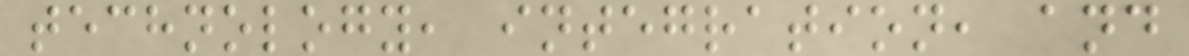technology, integration, and
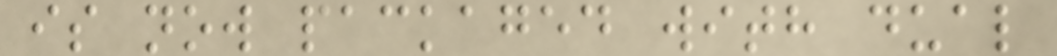is now packaged with dual
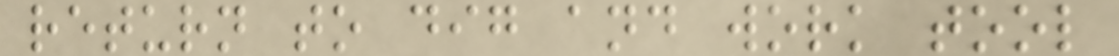return to dig and work tool
